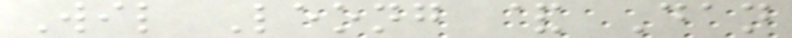Wil Leong & Dan
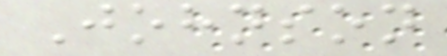Johnson
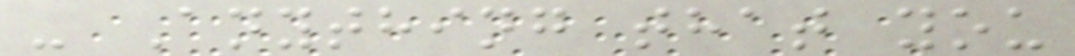- Anything that you
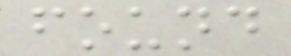found
